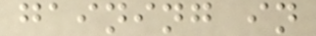gaining in
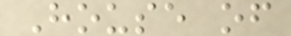House of
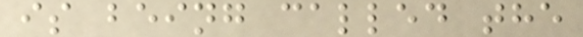is being called the
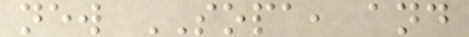new SOPA, and
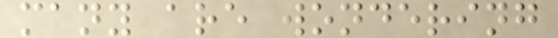many are wondering
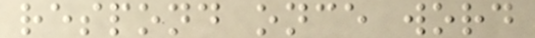respond once word
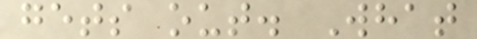gets out. What
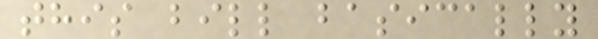this bill basically
